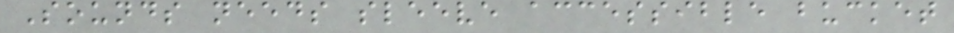Sounds needs sleeve accessible bucket
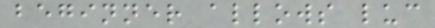beginner allows luc
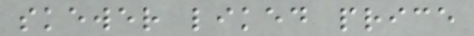skewer liked price
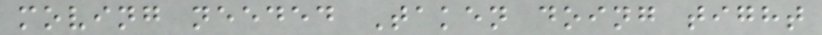moving needed Taken doing tight
